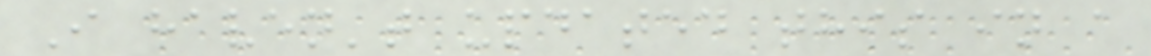I haven't updated this in a
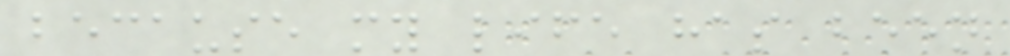because my life has been
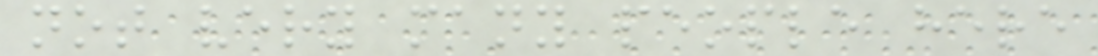not very many people here
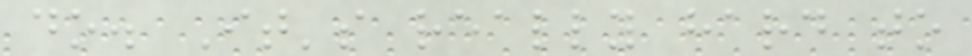do. It's really hard to
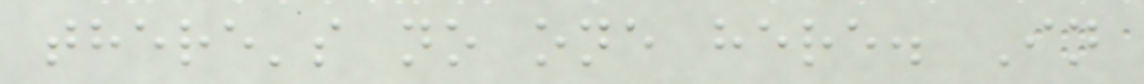there's no one here. In
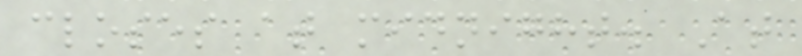closes at midnight. At
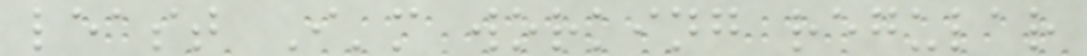least I'm working regular
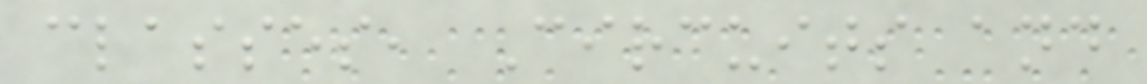classes, Circuits and
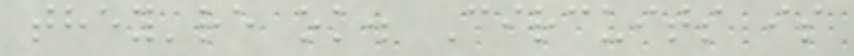they're ok. Circuits is
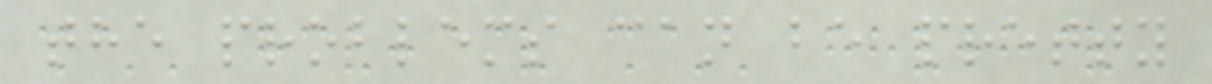the problems can be pretty
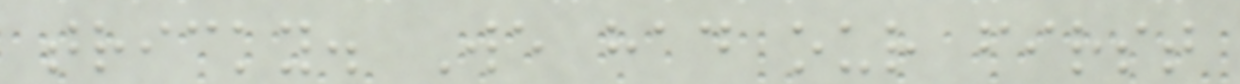tricky. We had our first
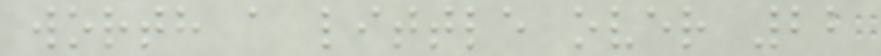worth a little over 22
